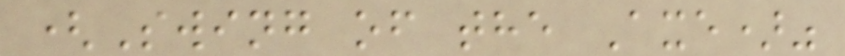(Swing of the Axe)"
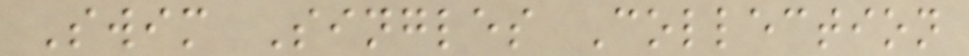Swim Singles Collection
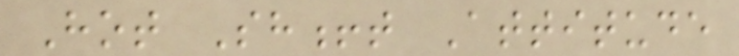Hot Sh!t Attitude
